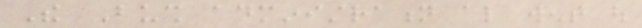The Bush administration also went out
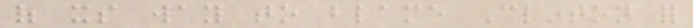of its way to blame Clinton for
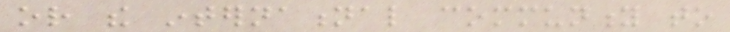or the international community to
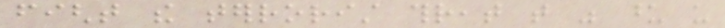fight the terrorist threat that was upon us
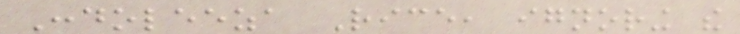Condoleeza Rice, ignoring the
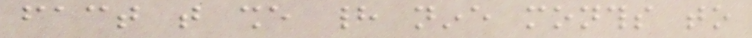fact that she had nine months to
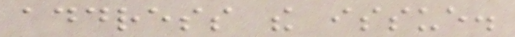address the issue.
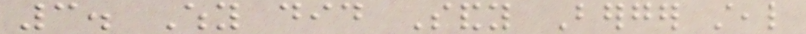3. Why did Sandy Berger steal
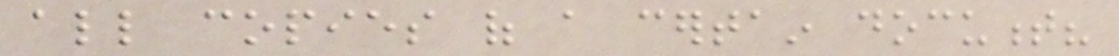all copies of a certain document?
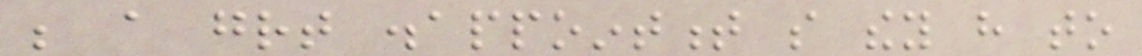be a great disappointment so they have to
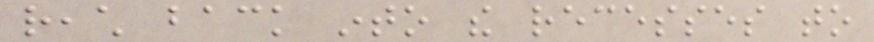reach back into the recesses to
